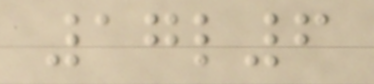17l6
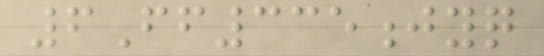6Ff335jyq
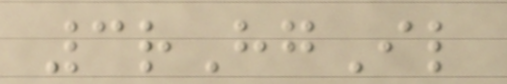3rHgIl
